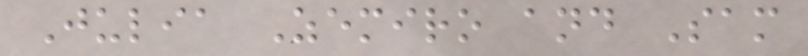Julia Zemiro and Sam
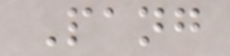Pang
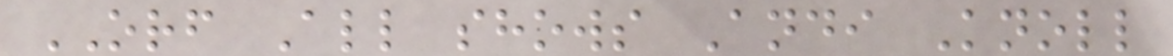ORF All shows Andi Knoll
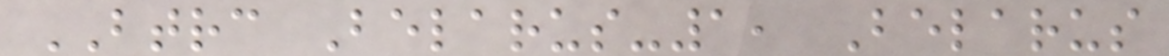BTRC Belarus-1, Belarus
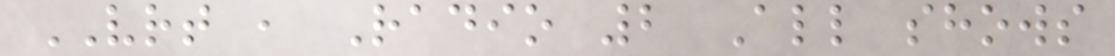VRT , Radio 2 All shows
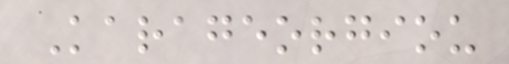Karageorgiou
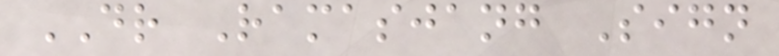DR Ramasjang Sign
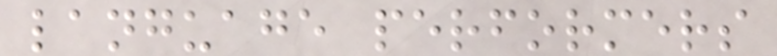language performers
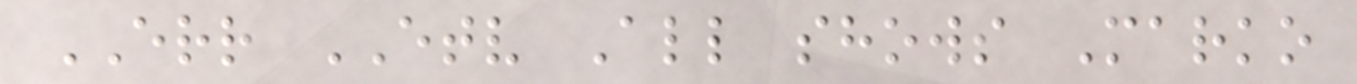ERR ETV All shows Marko
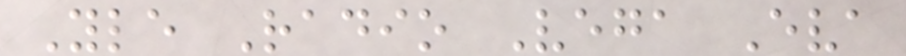Yle Radio Vega Eva
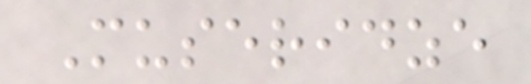Museridze
